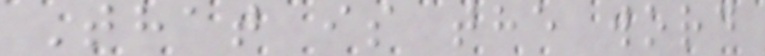That is the word
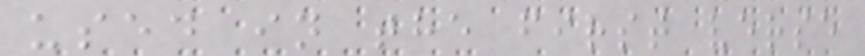used in the first verse
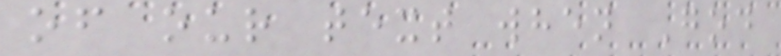of our text when God
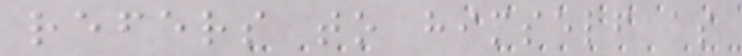refers to himself as
